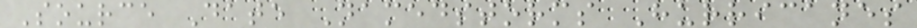Source Date Namedstorms Hurricanes
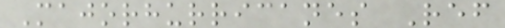Majorhurricanes Ref
